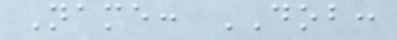Name: DOB:
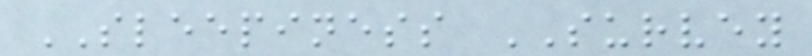SLEEPINESS SURVEY
